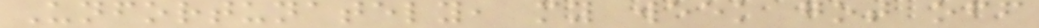Unfortunately, my week got off
